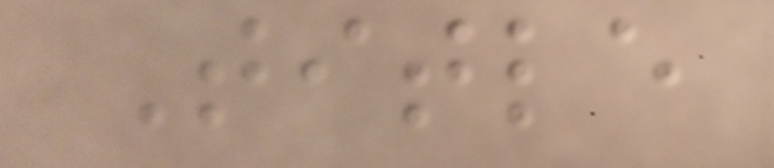Title
